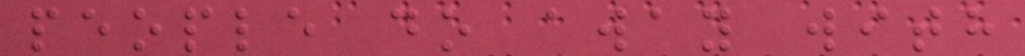people do away with
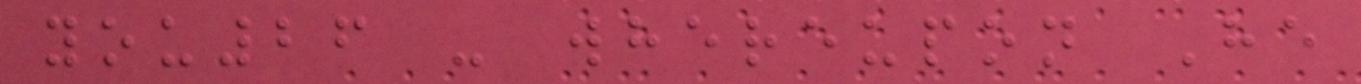you26 - whereupon He
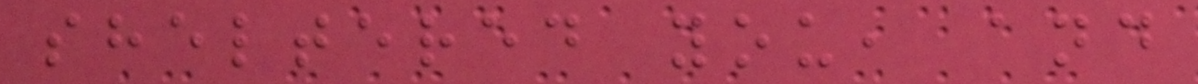sheltered you, and
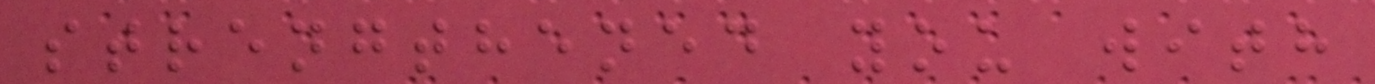strengthened you with
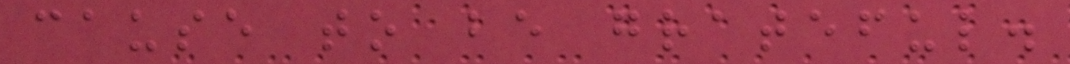cause to be grateful.
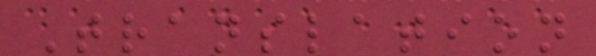Translation
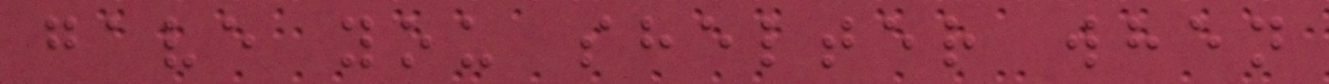gave you shelter when
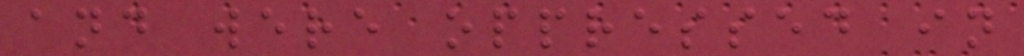and were oppressed in
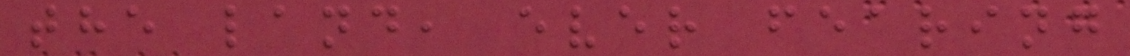the land, ever fearing
